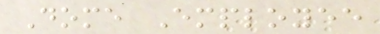Dome Employee
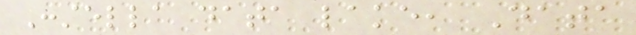Constella data lake, Data
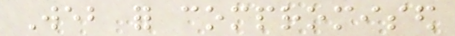Web for compromised
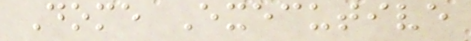Dome Executive
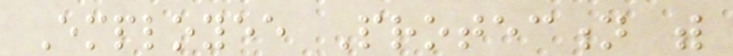Employee Protection with
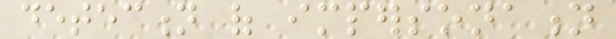detection of impersonation
